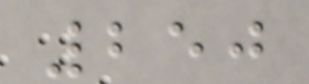250
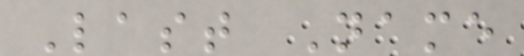Last Name
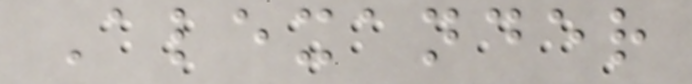Alexander
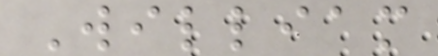William
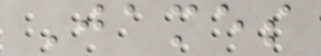James
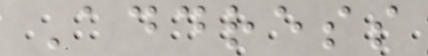Address
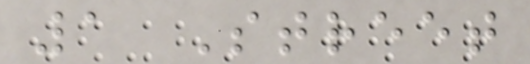1 Street
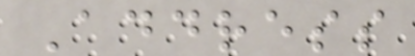Address
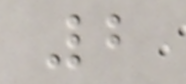2
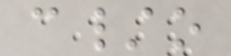c/o
